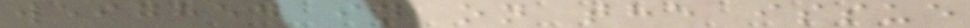weighed in on the issue
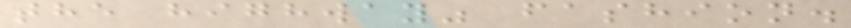the highway" fashion.
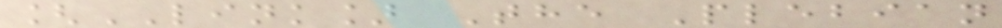[LINK] The Plebian
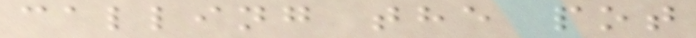calling the pot
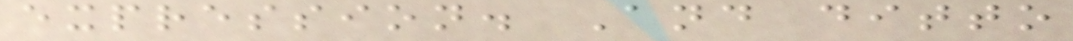expression. And ditto
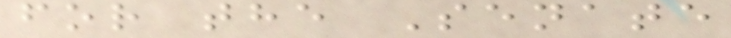for the Senate
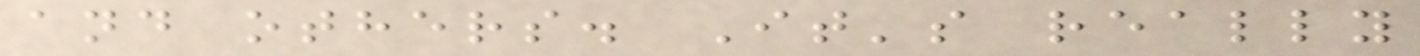and others. It's really
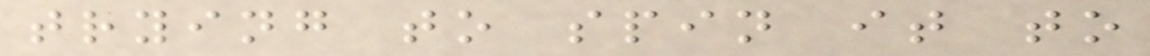trying to spin it to
